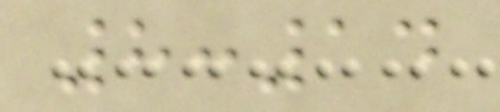8:14
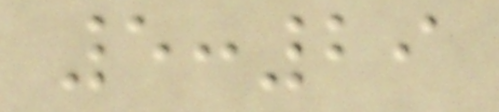5:29
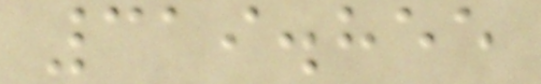319.855
